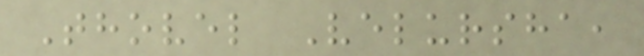Thovel Velursha,
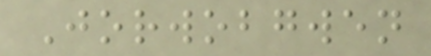Jorwobgwen
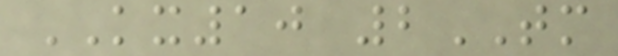KX10 2TM
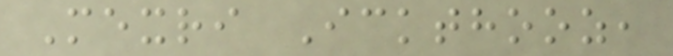Mexri Ickthooz,
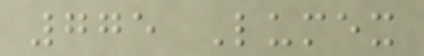775 Lumex
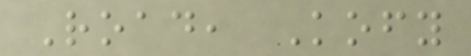Road, Kofy
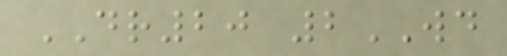DR20 2WD
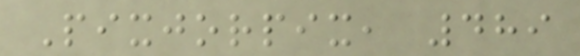Pixjorpix, 489
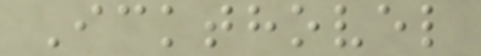Ickthovel
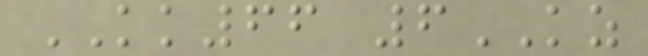KK66 6KZ
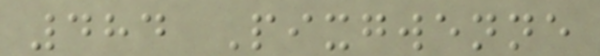484 Pixgwenne
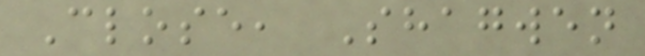Close, Shagwen
